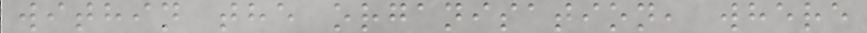within the organisation, where
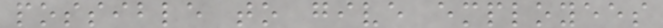possible to give employees
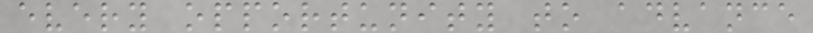every opportunity to advance
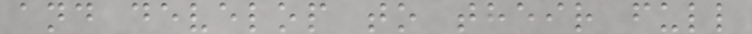and develop to their full
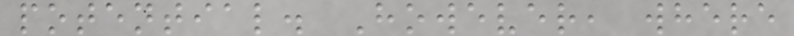potential. However, where
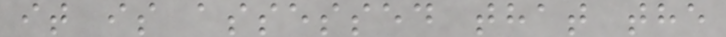it is assessed that the
